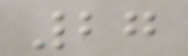27
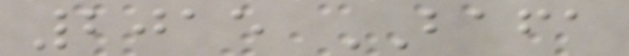2015 BAFA
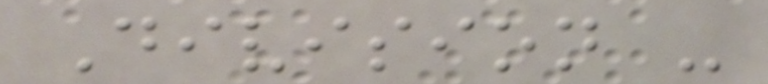Division -
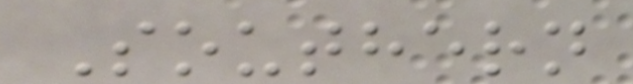Southern
